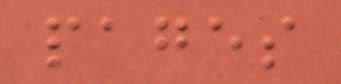pages
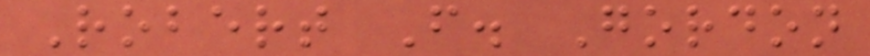Robert F. Gordon
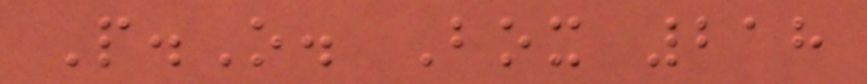P.O. Box 218
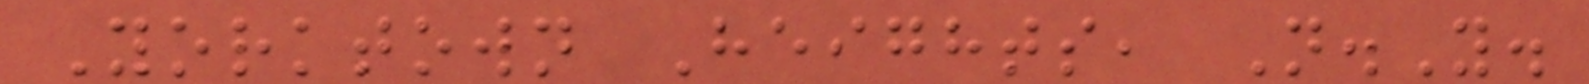Yorktown Heights, N.Y.
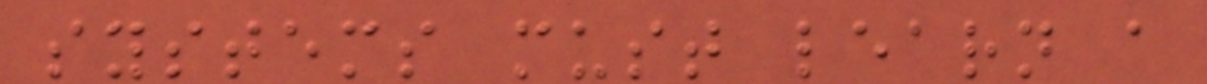systems must learn a
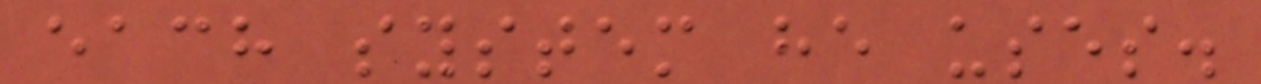each system he uses.
